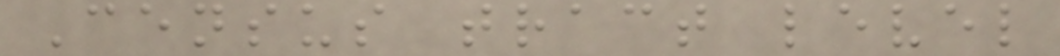Census tract level
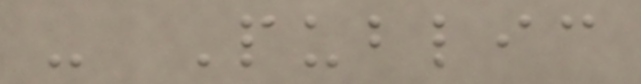- Public
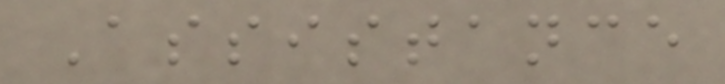Assistance
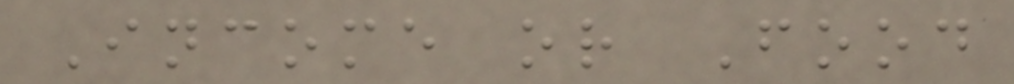Income or Food
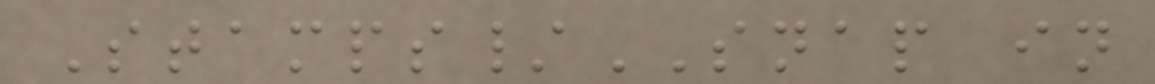Stamps/SNAP in
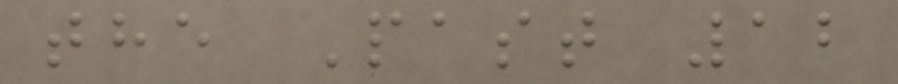the Past 12
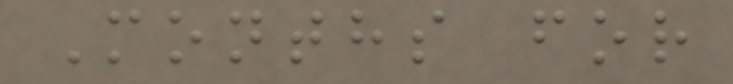Months for
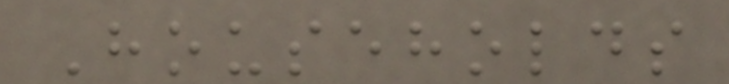Households
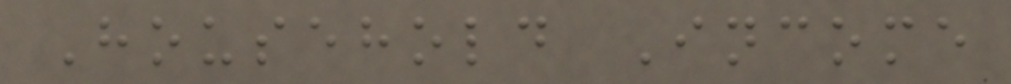Household Income
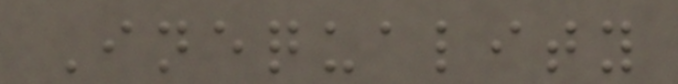Inequality
